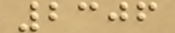2306
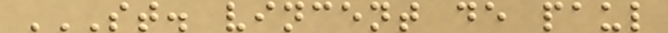ST. VINCENT DE PAUL
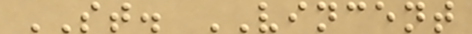ST. VINCENT
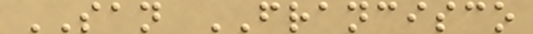SAN FRANCISCO
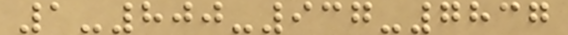1-800-937-7837
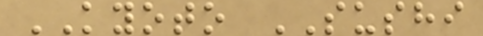KYOTO SUSHI
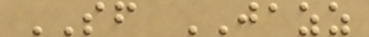SF JAZZ
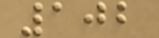102
